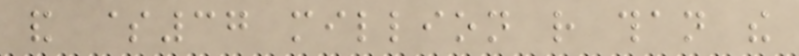and $37 million rather than the
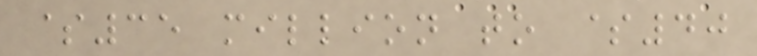$35 million to $40
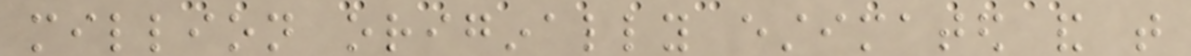million originally estimated and that
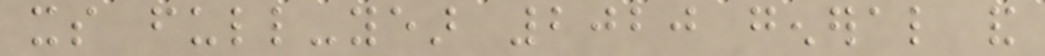its full-year 2020 general and
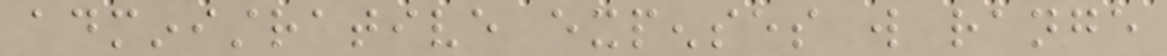administrative expenses will range
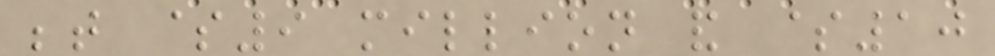between $9 million and $10
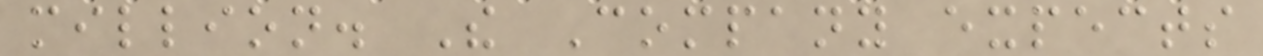million. The Company expects
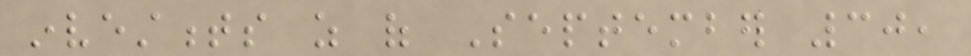investments as of September 30,
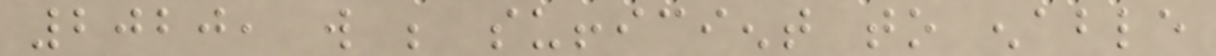2020, will be sufficient to enable
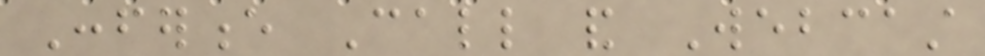Conference Call and Webcast
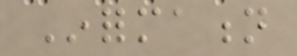Information
